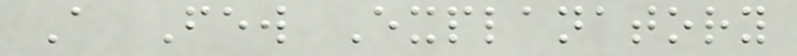A Few Explanatory
